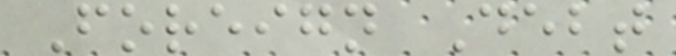Foreign Debt
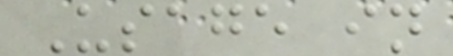Usage in
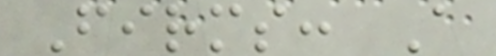Firms: A
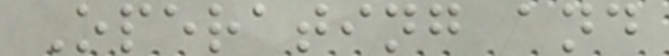Operating and
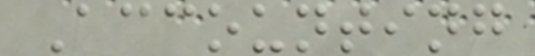Accounting
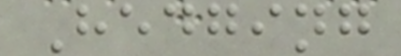Hedging
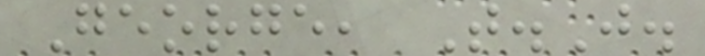George, T.J.
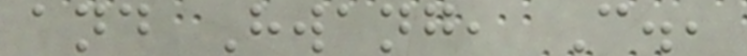and Hwang, C.,
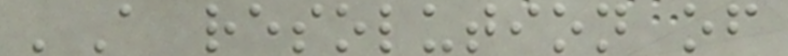'A resolution of
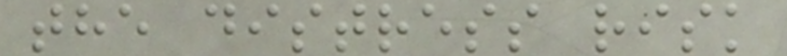the distress risk
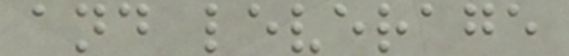and leverage
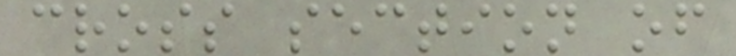cross section of
